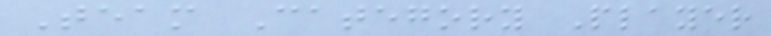Team Category Player
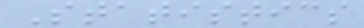Statistics
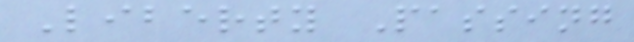Liberty Passing
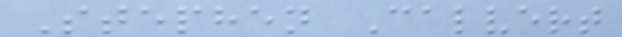Stephen Calvert
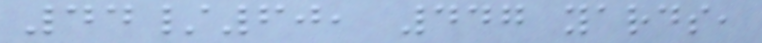44/60, 447 yards,
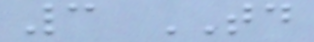3 TD
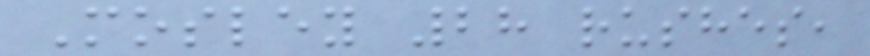Mosley 28 rushes,
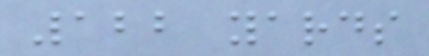122 yards
